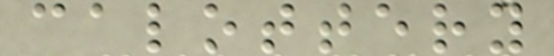calottery
